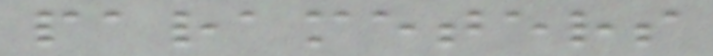parameters
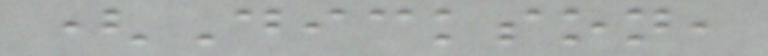(Dickson,
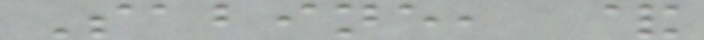Sabine, &
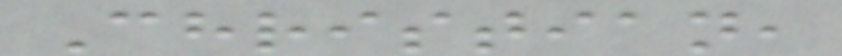Christian,
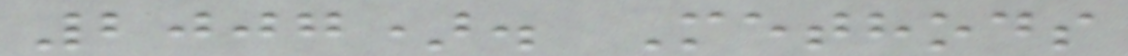2007). Methods
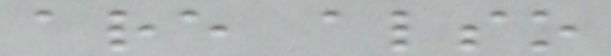are also
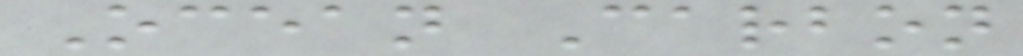Ocean Carbon
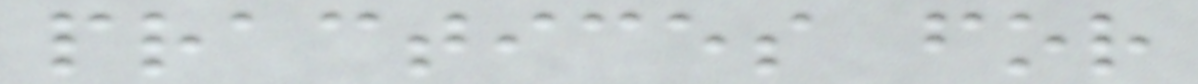practices for
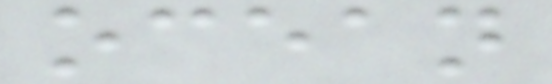ocean
